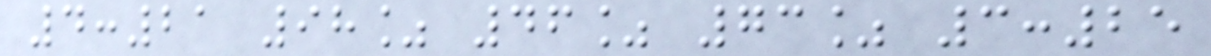4:21 98% 46% 73% 3:25
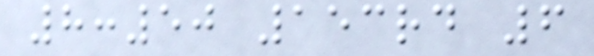8:50 153rd 6
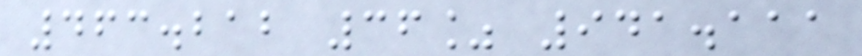463.212 36% 941.111
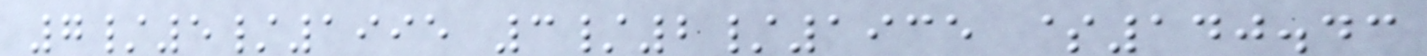7/5/1995 3/2/1935 $140.43
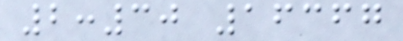2:30 16367
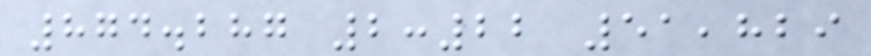874.287 2:22 51,829
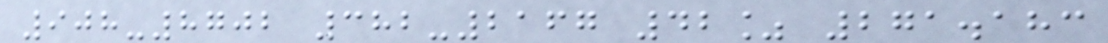908-8702 382-2167 42% 271.183
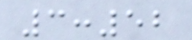3:52
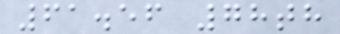61.56 78th
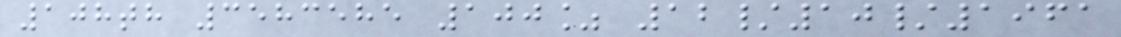108th 3583585 100% 12/10/1961
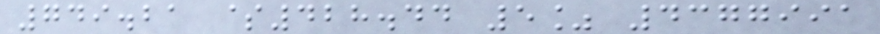749.21 $428.44 5% 4377991
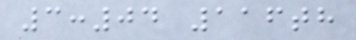3:04 116th
